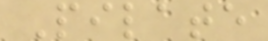Pilate
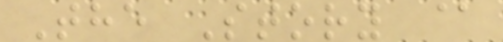The Story @
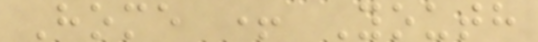Home + Youth
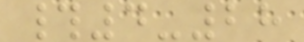#4-28
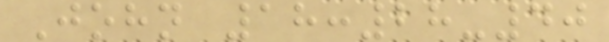John 18:28-40
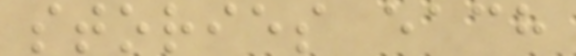stories each
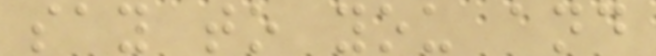say to you and
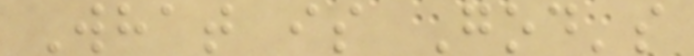What is God's
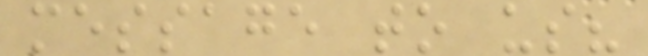message to us?
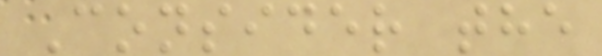Consider the
